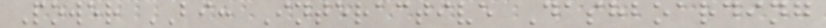Power BI: Interactive Dashboarding
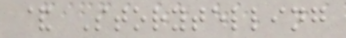& Storytelling
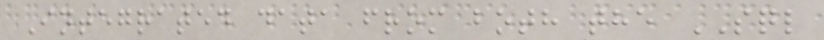Integrated data from both the SQL
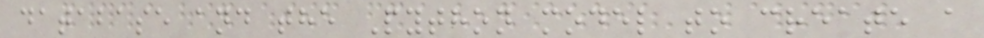database and the Python model to create a
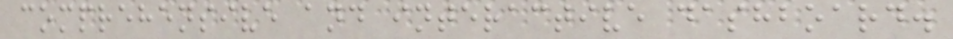comprehensive and interactive dashboard.
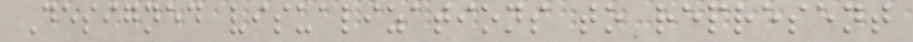Designed visualizations to represent
